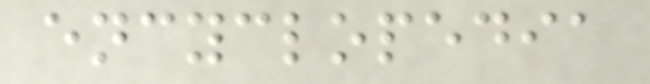encyclopedia
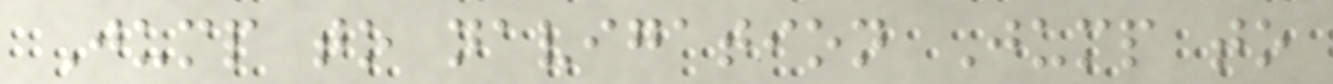Jump to navigation Jump to
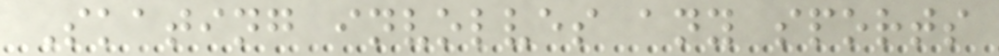Skating involves any sports
